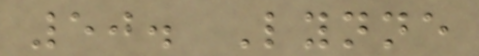50. Lynne
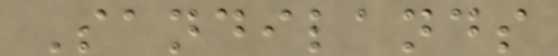Sandilands
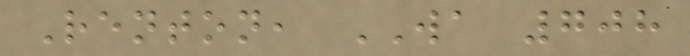Renton, WA 708
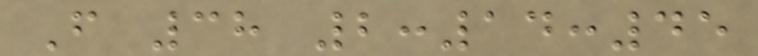F 38 2:14:45
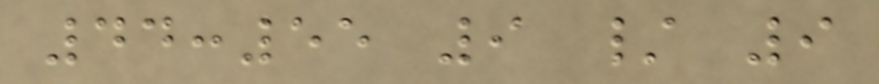44:55 9 / 9
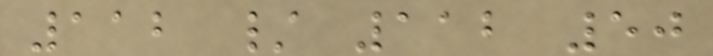112 / 112 50
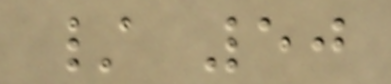/ 50
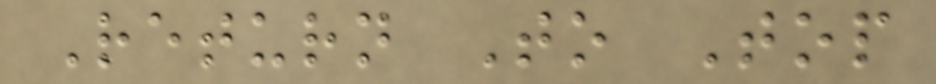Return To Top
